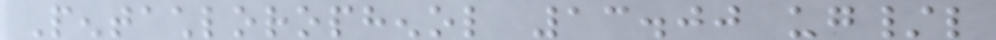Pentachlorophenol 13.00 ug/l
